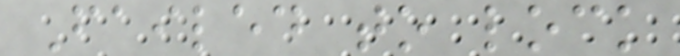Failed to lock
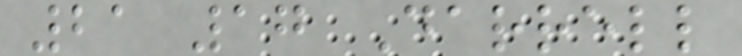21 17 Darrell
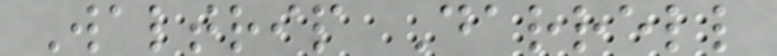Waltrip Darrell
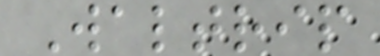Waltrip
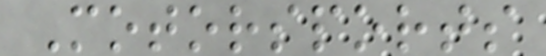Motorsports
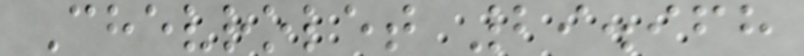Chevrolet 29.968
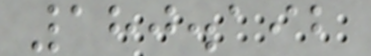180.192
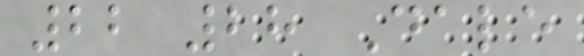22 28 Dale
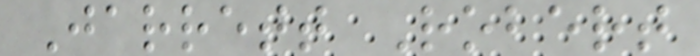Jarrett Robert
